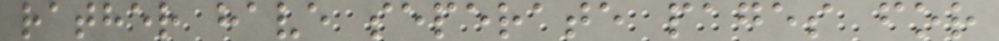rather have seperate pages for
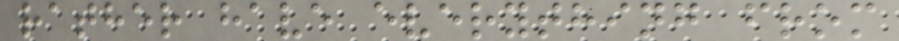rather have everything from
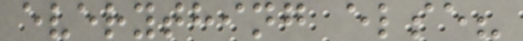everything else?
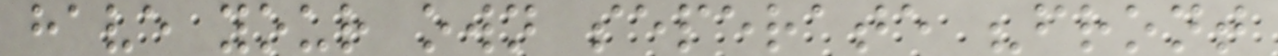have your own seperate "front
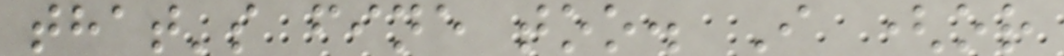that's fine too. I (or
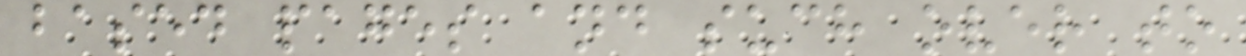based pages and such over to
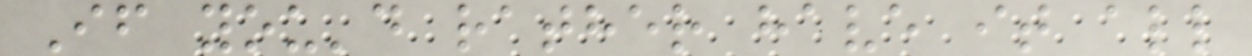If you'd rather have it all
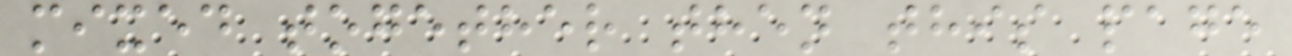mixed together then this page
